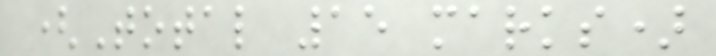(Total 15 marks)
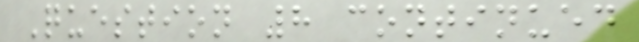Question 8 continued
